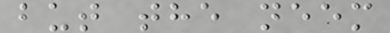but the neem
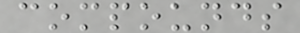compounds
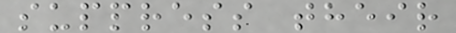suppress their
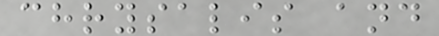chrysalis and
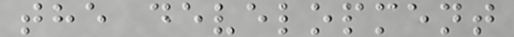the development
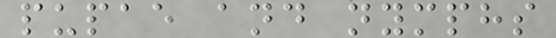pupae and nymphs
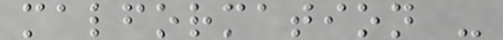malformation -
